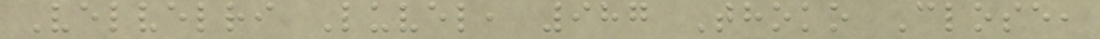Velvelri Luvel, 987 Thoko Close,
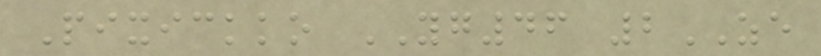Pixickko YG46 2ZE
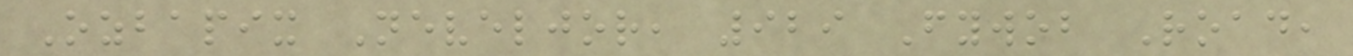Ozbapix Neveljor, 929 Fywob Road,
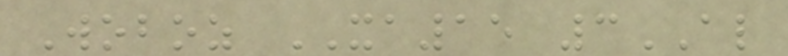Woboz XA15 3AL
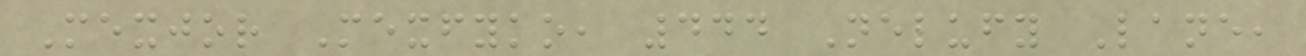Mexjor Mexfyko, 444 Nelufy Lane,
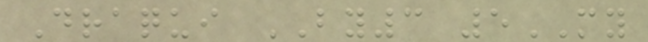Draqui BY3 5MY
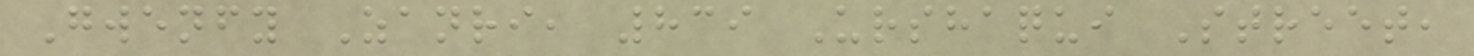Gwenfy Zanri, 839 Urshaqui Street,
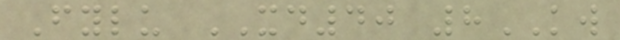Fylu XD40 8KW
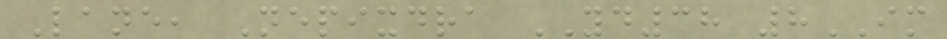Lane, Nepixdra YD38 8IM
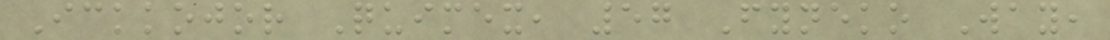Ickkojor Quimex, 57 Fyneko Way,
